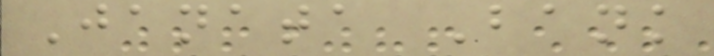Janata Bank
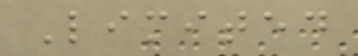Limited
